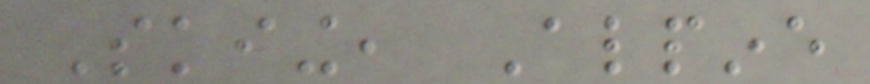Skiing, Alpine
